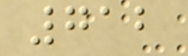712
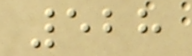528
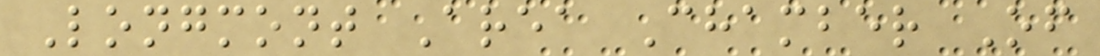Longmont Area Chamber Of
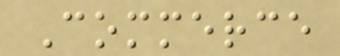Commerce
